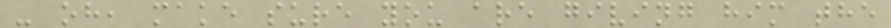- oh, make sure you are giving him the
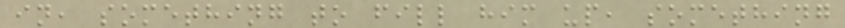in, something to fill him up, something
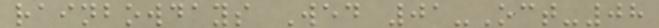rainbowdays Wed 01-Oct-08
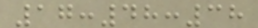17:48:38
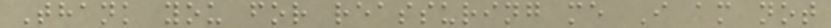Thank you for reassuring me I am not
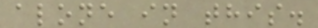alone in this.
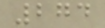274
